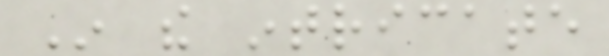In the intricate
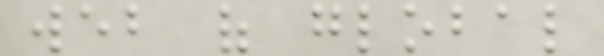web of global
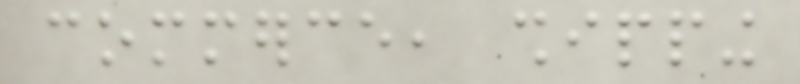commerce, shipping
